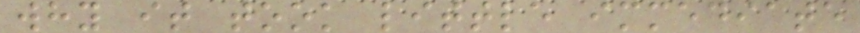why it took little immediate
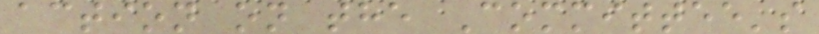action on the Committee's
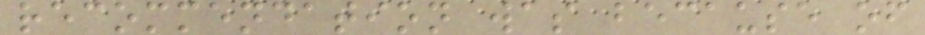recommendation was because of
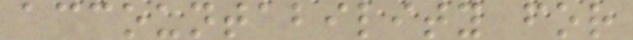accountability for
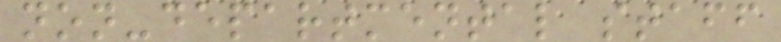non-departmental staff
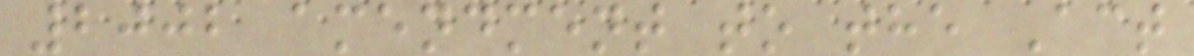2002 amendment to the Act
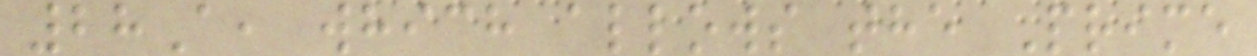28A, which allows the Prime
